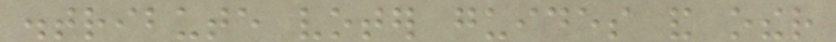distribute voter guides and other
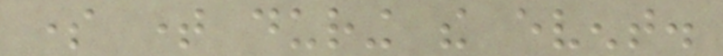some time during the event.
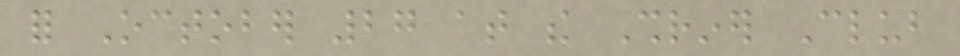for October 27 at the Shriner Club
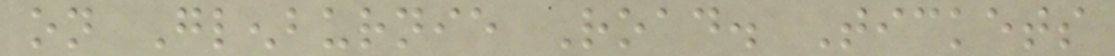on Glenburnie Road. Tickets
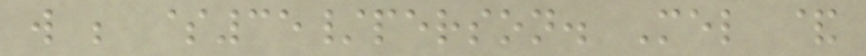will be $35/person. Mel &
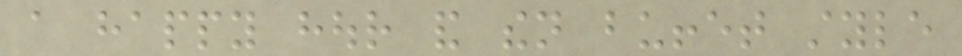a happy hour and then buffet style
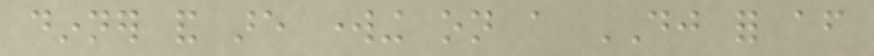dinner and are working on a DJ for after
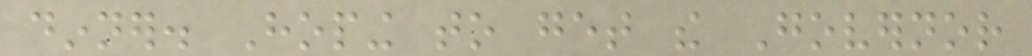dinner. Hoping to get the Governor
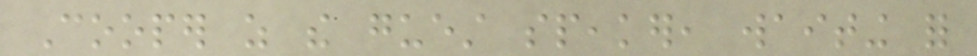Cooper as the guest speaker, waiting for
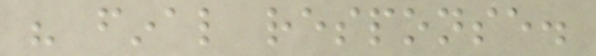his final response.
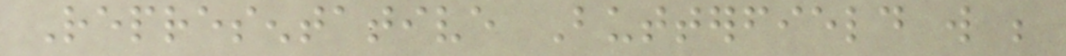Representative Butterfield will be
